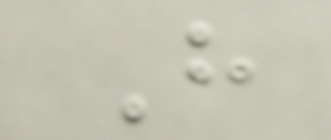H
